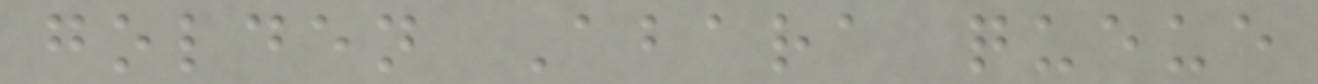golden Abara queue
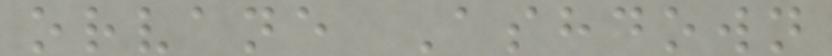orvane Ashdown
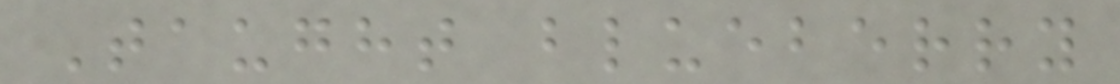Taught blueberry
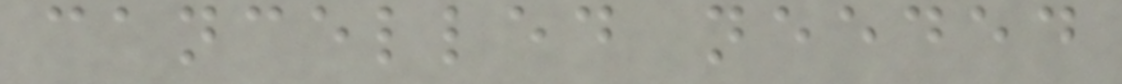cancelled needed
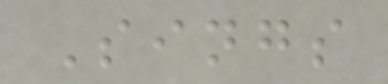Sings
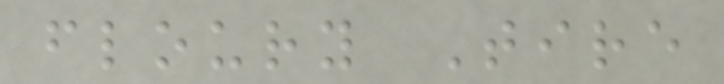floury Tire
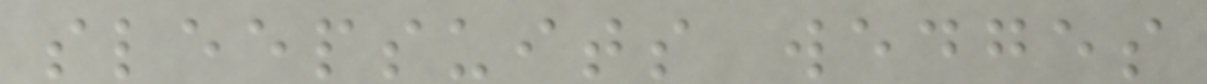sleepsuits wedges
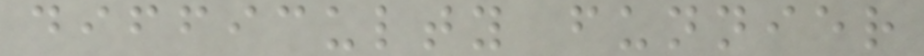difficulty funnier
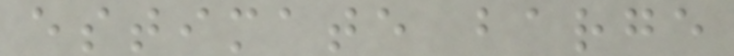estimate barge
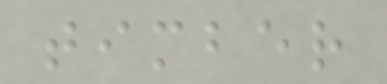timber
